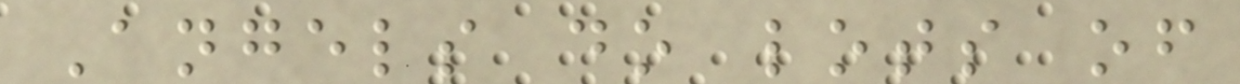Angels do lots of
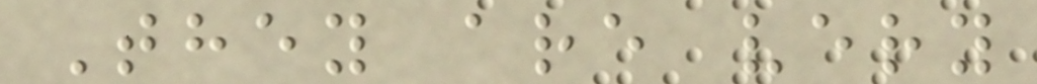They are very
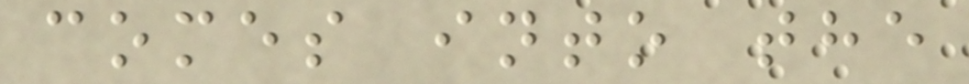comes into the
